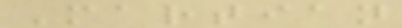Martian
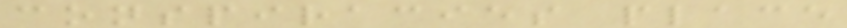conspiracies place
